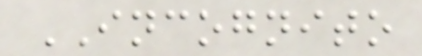INCOGNITO
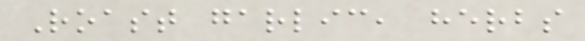Roast garlic, herbs
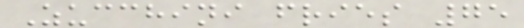Zucchini fries 75
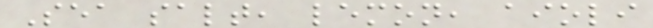Sea salt, lemon, aioli
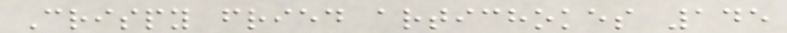Crispy fried artichokes 145
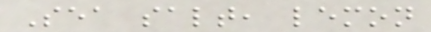Sea salt, lemon
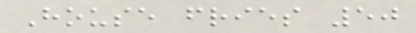House fries 50
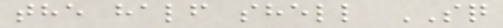the half shell SQ
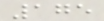175
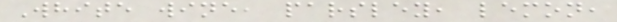White wine, parsley, lemon,
